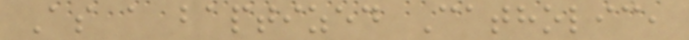As a baptized Catholic,
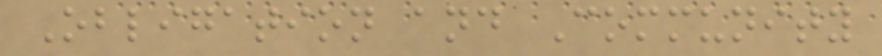Obligation and Community
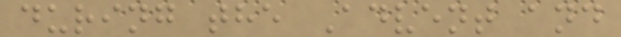during the Advent and
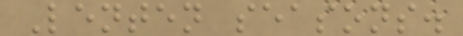Lenten seasons.
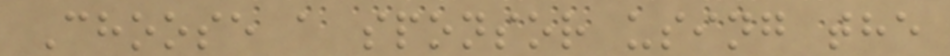Choose a sponsor using the
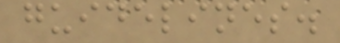guidelines.
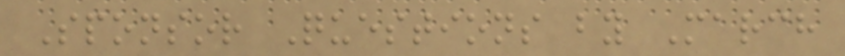Sponsor Questions by March
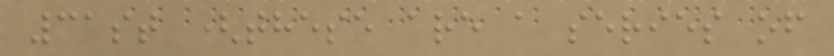31st (these are a series of
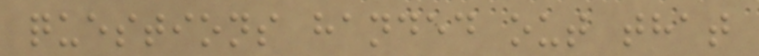questions handed out that
